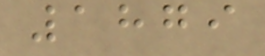1879
